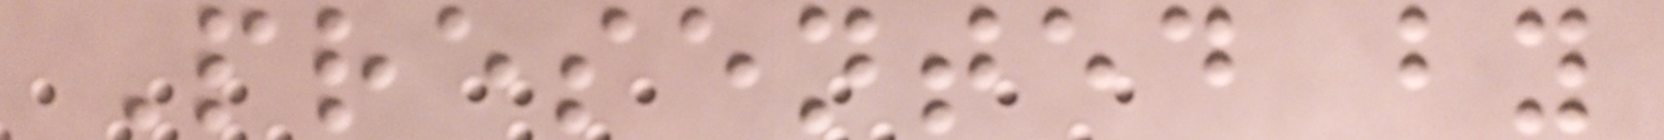Presented by
